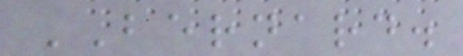BERNARD.
